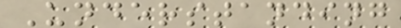Understanding
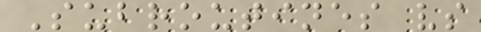Subroutines vs
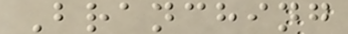Branching
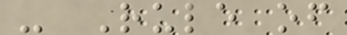- Rule of
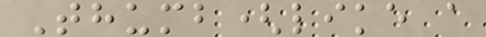Thumb(like a
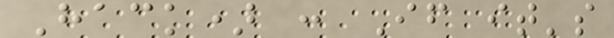Hack) : If it's
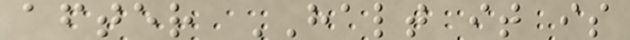after HALT it is
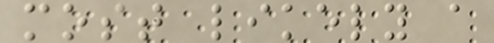most likely a
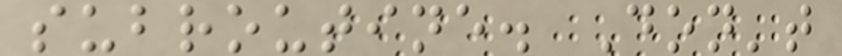subroutine. Don't
